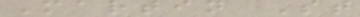Martin St
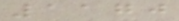1170
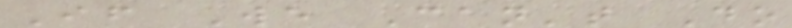If We Can't Do
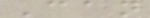Can
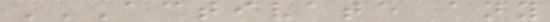ACTIVATE ANY
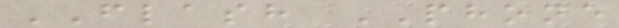FLASH PHONE
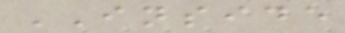INSIDE
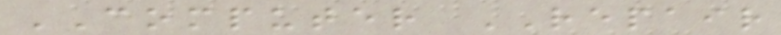COMPUTER REPAIR
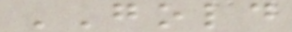GOLD
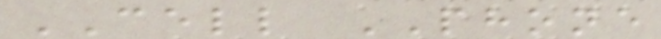CELL PHONE
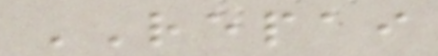REPAI
